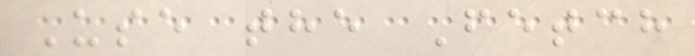Use the Fetch
